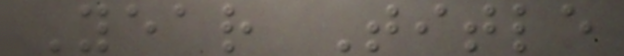Year Title
